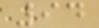94
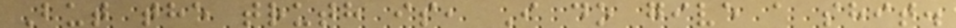But the truth is, I do give a shit.
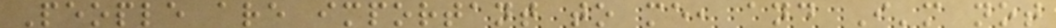People are important to me, and I'm not
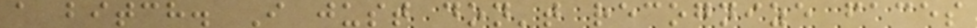a bitch. I just don't recognize faces
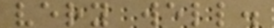very well.
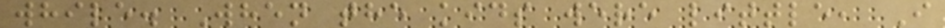while. When the kids were little, I
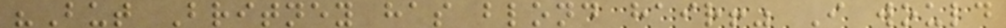"But Britney has blond hair!" I would
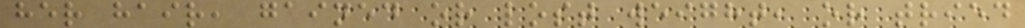her hair, gained or lost weight, or tried
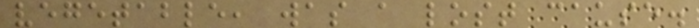vegetable, was a lost cause.
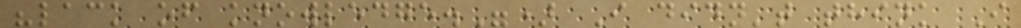"lack of knowledge.") I didn't think I
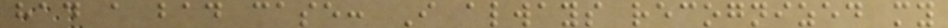had a bad case: I always recognized my
